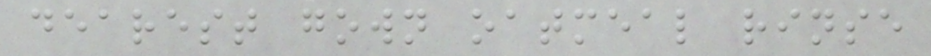dearest gown oatmeal rinse
